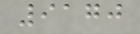9170
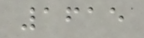1615
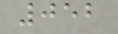052
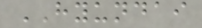HYUNDAI
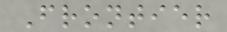Frontier
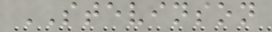STEVINSON
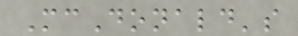McDonald's
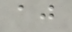aj
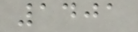1401
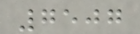7507
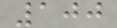100
